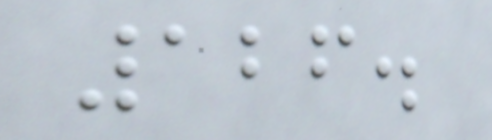126.
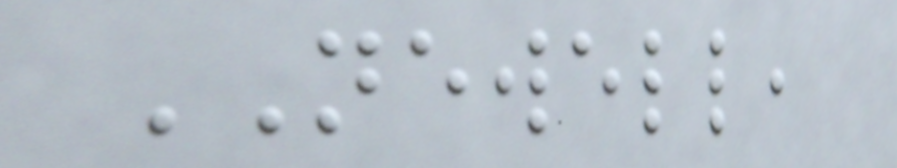NEWELL,
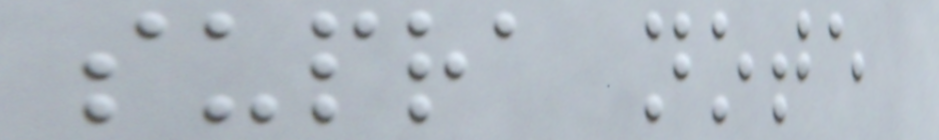supra note
